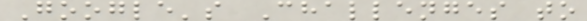Google's Challenges to
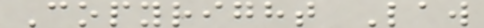Copyright Law
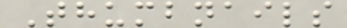Thumbnails
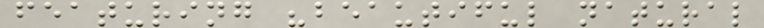featuring "beautiful natural
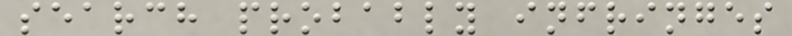search probably infringes
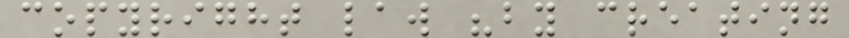copyright law "by creating
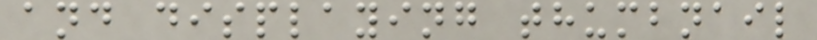and displaying thumbnail
